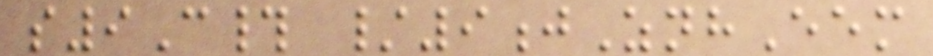s9C# /9jZnhEem
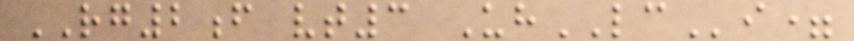RG2f vt3 UhLCi=
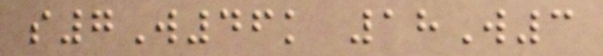s7W46k 18W3
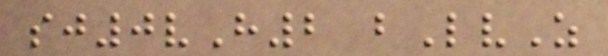sj0vH2 bLvZ
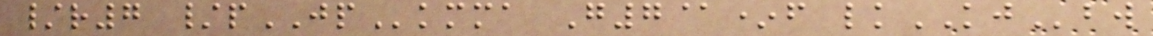/r7 /pJPkmma G7@*f lkKJbw
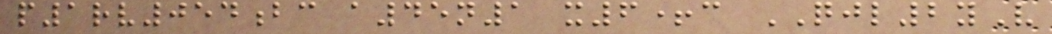p1rv054bc a45n1 x6+c QJL2yV
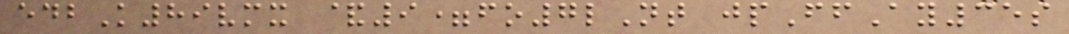edbK89vmx &9=fo7lNt jpFfAy35s
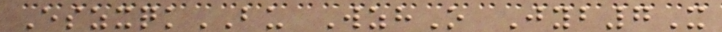EszxqkBU WzhO Jyb7X
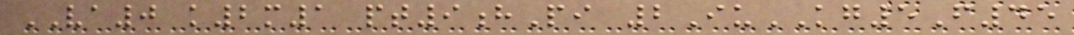VA0 k2m1 pt9hPi 2IuKG5F45
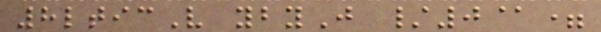8lticV ybyJ /0@=
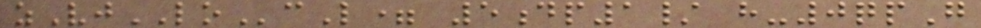zVjLOcL= 5dp1/ h-0qpG
